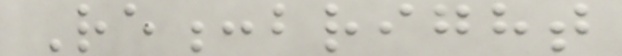Re:bright
